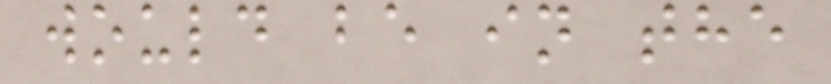would be in the
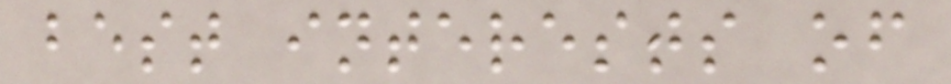best interests of
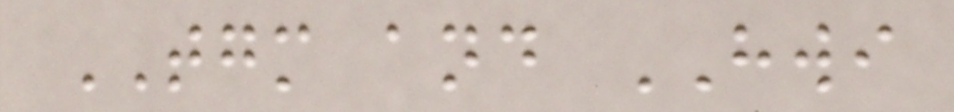TGM and HWI
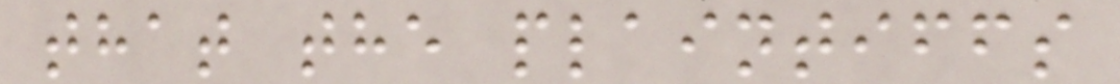that the plaintiffs
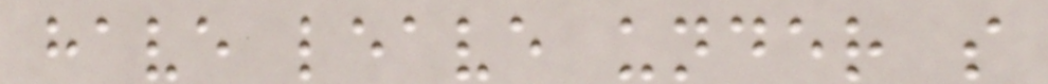have leave under s
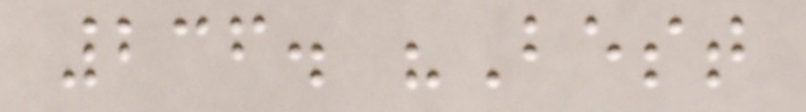236. "Best
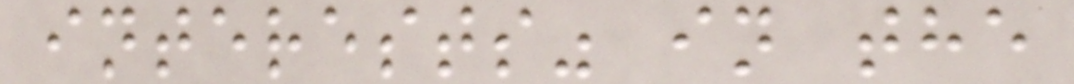interests" in the
